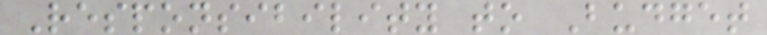Responsibility to Budget
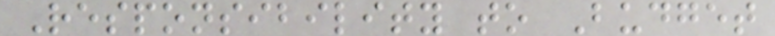Responsibility to Budget
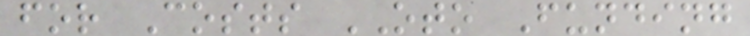for Costs OTO Funding
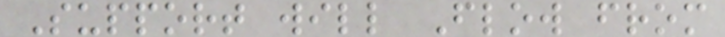Support will Flow from
